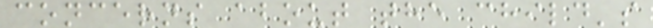concerns about the child's
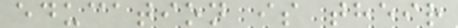education is their
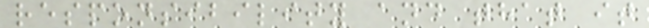responsibility and that it
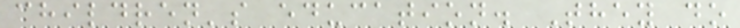children's education. They do
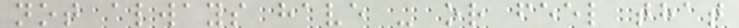not always have - or feel that
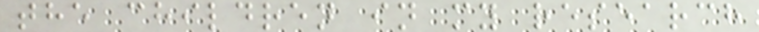the children in my research
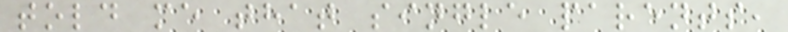told me that single parents,
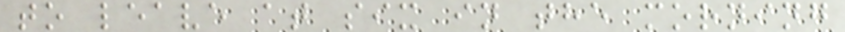to leave at six in the morning
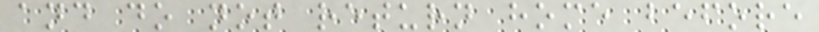and do not return home before
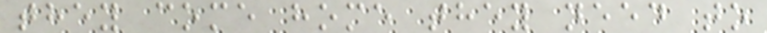they come home they need to
